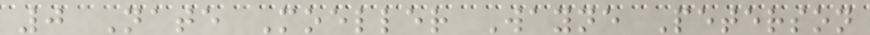0 Nate Moeller Wayne Peterson
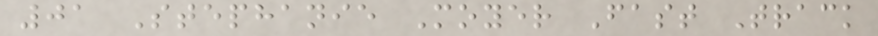01 Stephanie Moyer Fast Track
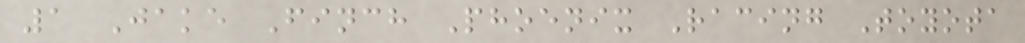1 Jake Finch Phoenix Racing Toyota
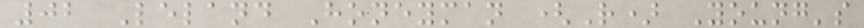02 Leland Honeyman (R) Young's
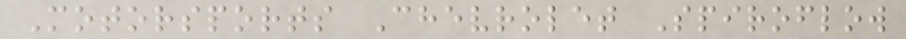Motorsports Chevrolet Spiroflow
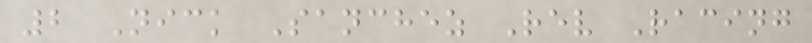2 Nick Sanchez Rev Racing
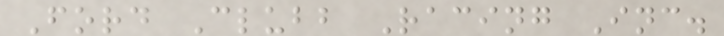Ford Clubb Racing Inc.
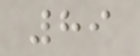89
